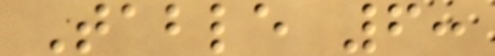Table 6:
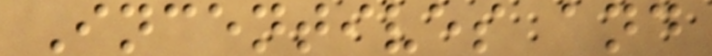Incentives and
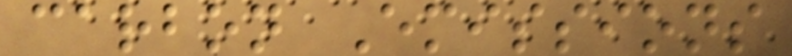carbon Emissions
